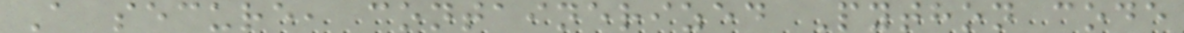A secure, containerized Python code
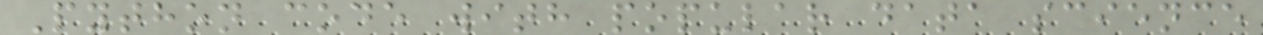Python code with popular data science
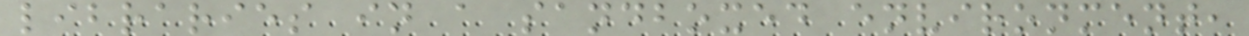libraries in a sandboxed environment,
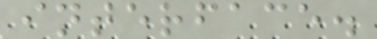interface.
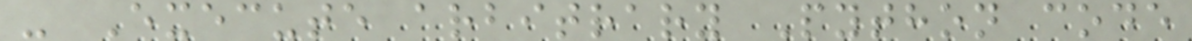- Execute arbitrary Python code
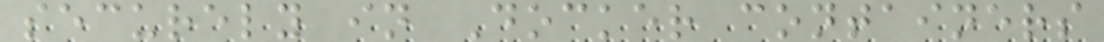securely in Docker containers
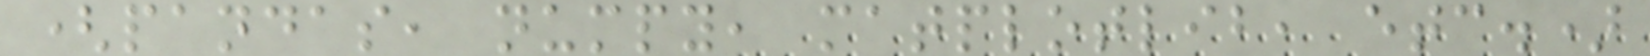(pandas, numpy, matplotlib, etc.)
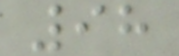98
